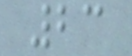23
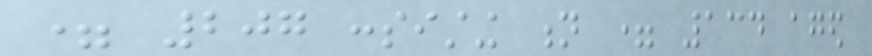= 207 consisting n = 134 aged
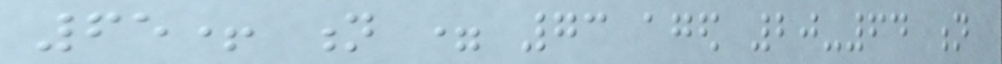65+ n = 73 aged 20-64 n
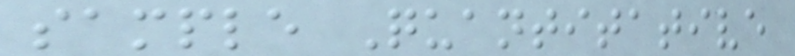sample Quantitative
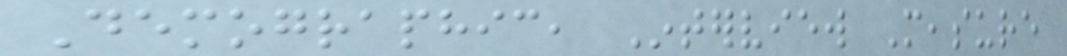Demographic, Interview Measure
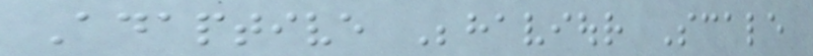Adaptive Behaviour Scale
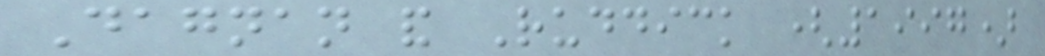Dagnan and Ruddick (1997)
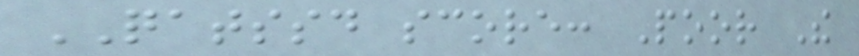QATSSD score: Poor The
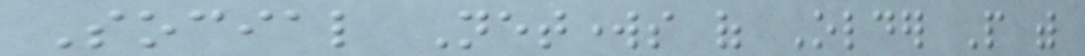Social Networks of Older People with
